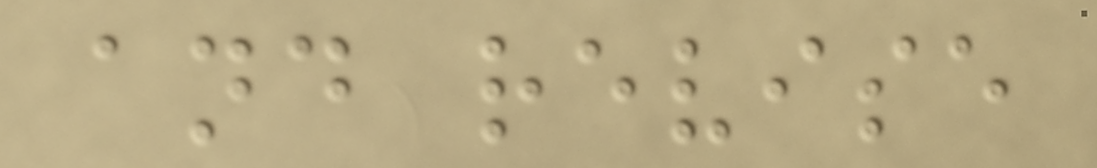and revise
